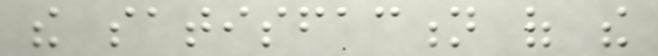the satisfaction of the
